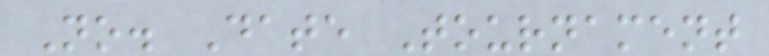No. Date Tournament
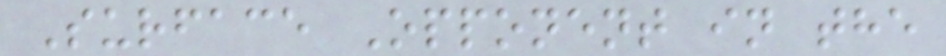Surface Opponent in the
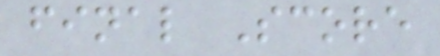final Score
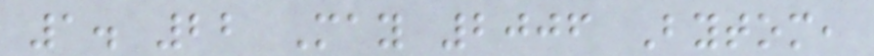1. 22 May 2006 Bytom,
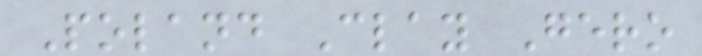Poland Clay Gero
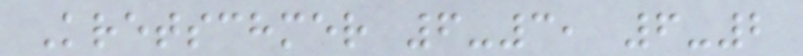Kretschmer 6-3, 6-2
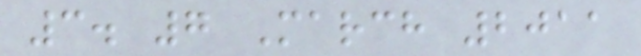3. 7 March 2011
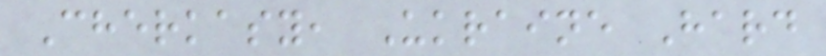Cherkasy, Ukraine Hard
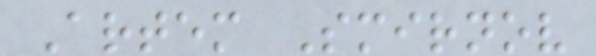Artem Smirnov
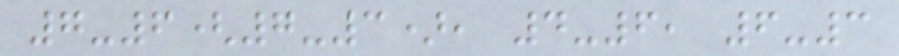7-6(7-3), 4-6, 6-3
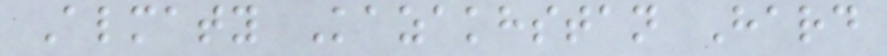Almaty Kazakhstan Hard
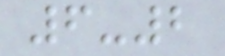6-2
